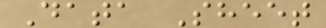Data Sheet
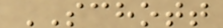SCHOTT
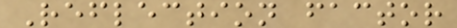Reflection factor
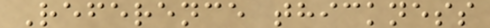Reference thickness
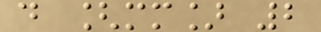d [mm] 2
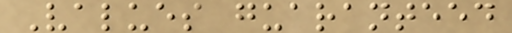Values guaranteed
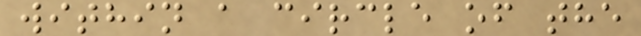within a circle of the
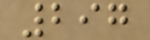297
